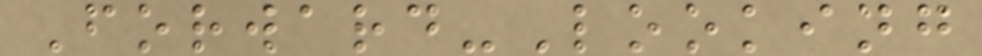Forward-Looking
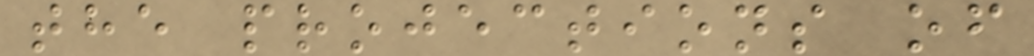the projections of
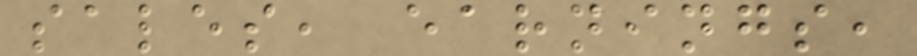sales, earnings,
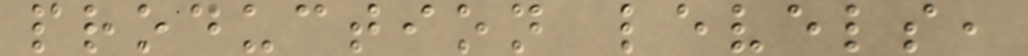production levels,
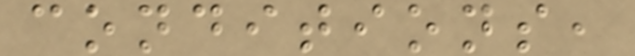conditions,
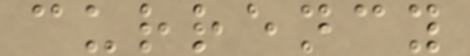currency
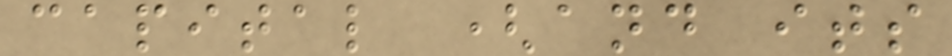capital (and its
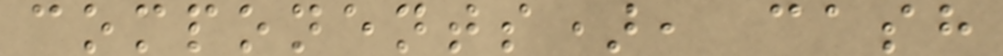components), cash
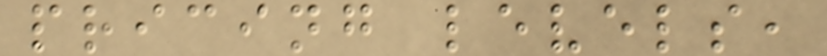pricing levels,
